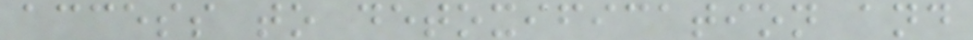access to detoxification and
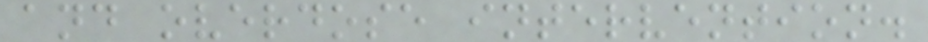and overdose intervention.
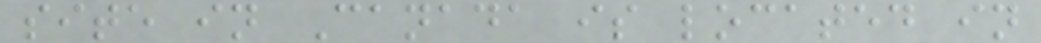site in Canada is located in
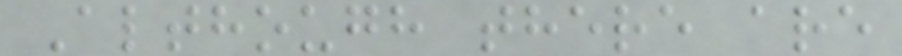Although there are
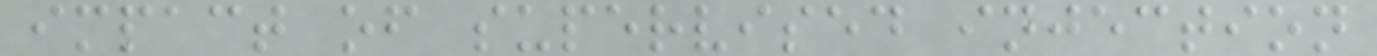impact of supervised injection
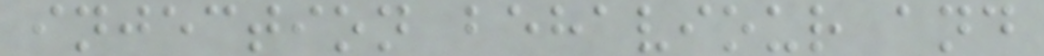injection behaviour and
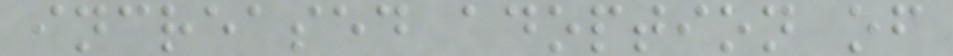increased adoption of
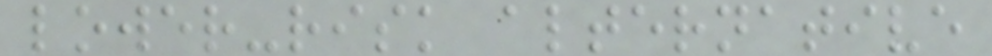lower-risk alternative
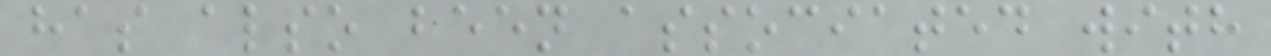has also been associated with
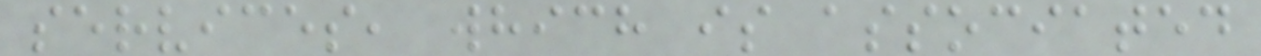services, which is associated
